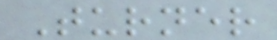Turner
